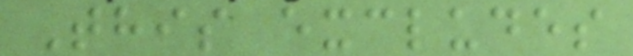This excludes
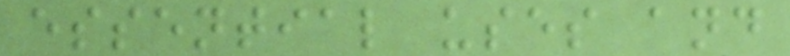essential uses and
